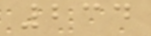234
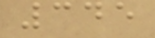345
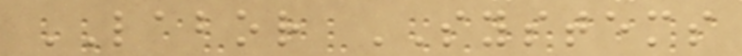LABOR SYSTEMS
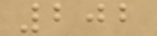202
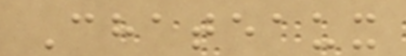Chateaux
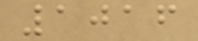1016
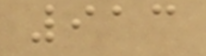913
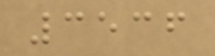3536
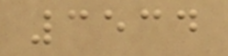3534
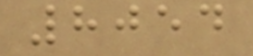8054
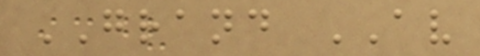GRAND AV
